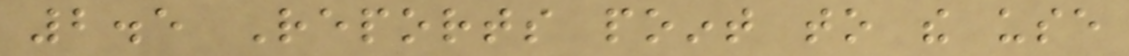2.5 Reports point to the use
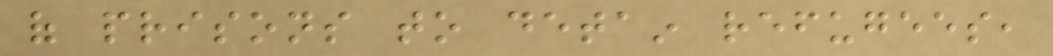of prisons to detain refugees,
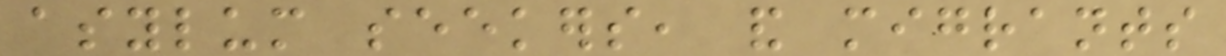asylum seekers, and migrants
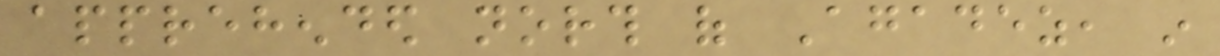apprehended north of Agadez, in
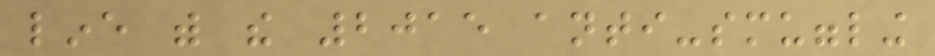line with the 2015 anti-smuggling
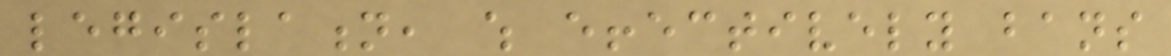legislation, which effectively bans
